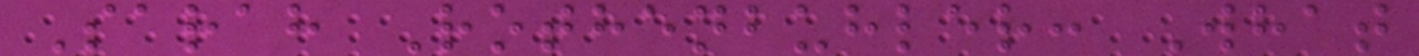Sarah Rothenbuhler: What
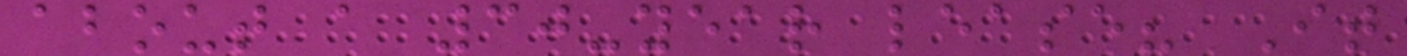about a 30-year lease? It
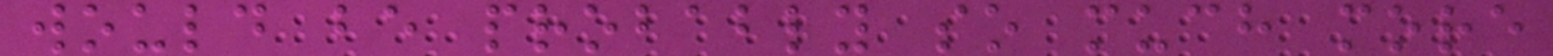would be probably so much more
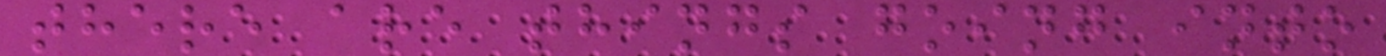there are things going into
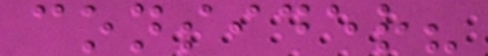consider?
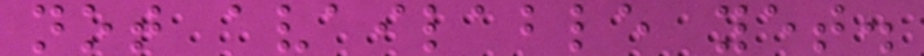not available yet.
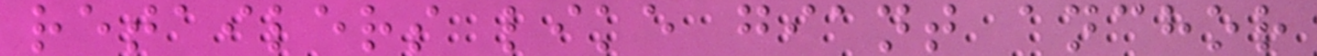retailers like giant anchor
